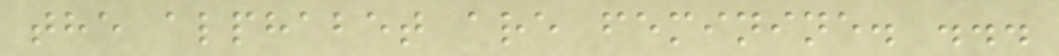the alphabet are feminine. ...
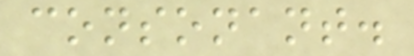consonant.
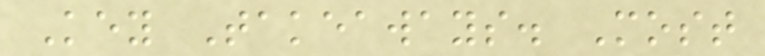Key Takeaways. Most
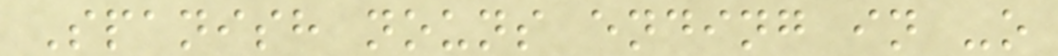Spanish nouns ending in -o
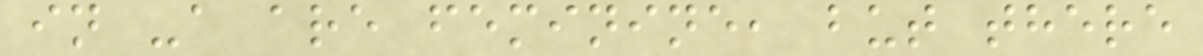in -a are feminine, but there
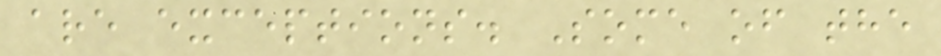are exceptions. Some of the
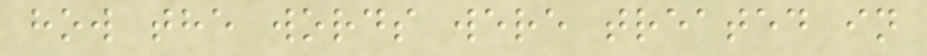how the words were treated in
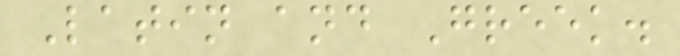Latin and Greek.
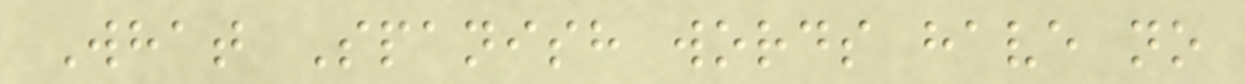What Spanish words have no
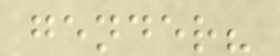gender?
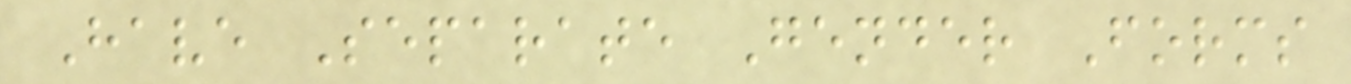Have Separate Gender Forms
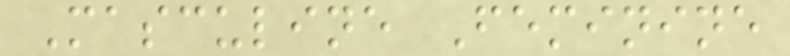Masculine Feminine
